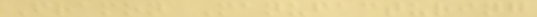Framon Manufacturing
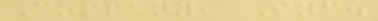Company, Inc.
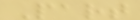Part
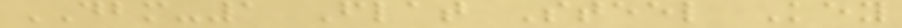DBM-1 Flat Steel Key
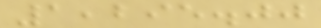1,295.00
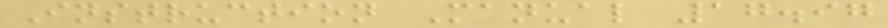Instruction Manual 17.97
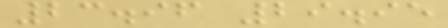23.96 29.95
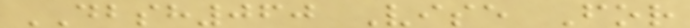DBSH060 Vise For
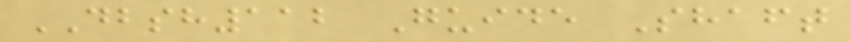DBSH112 Guide Shaft
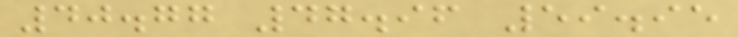40.77 47.96 59.95
